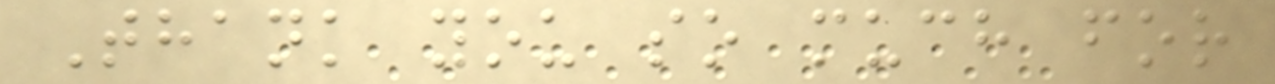Thank you so much for
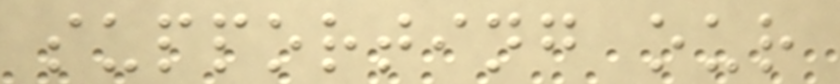supporting our
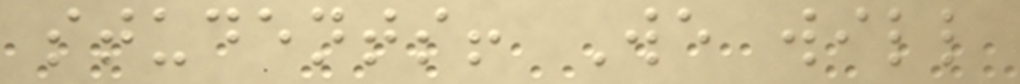students! We will
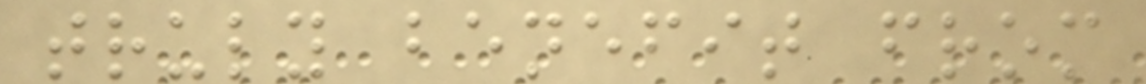truly benefit from
